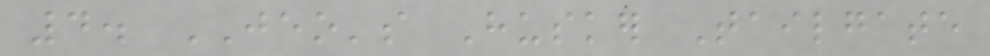4. JEO's Husker Tailgate
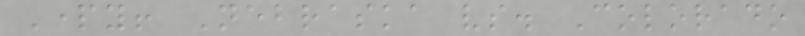Party! Nebraska vs. Colorado
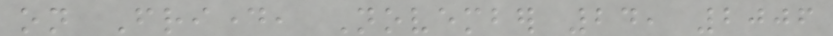on Friday, November 24, 2006
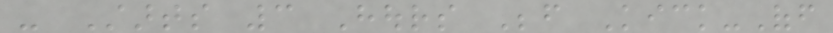- Starts 3 Hours Before Kick-Off
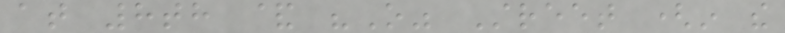at 8th & "O" Street (in the
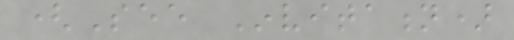(See Invitation)
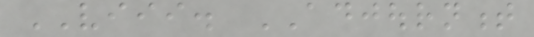VIII. ADJOURNMENT
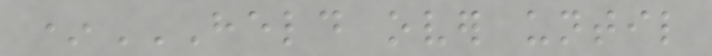*HELD OVER UNTIL
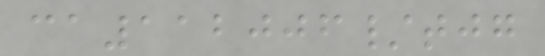ca112006/tjg
